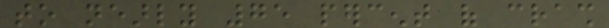to nearly 75 percent of crash
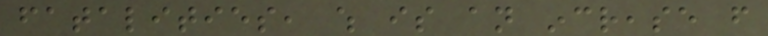fatalities, which is an increase from
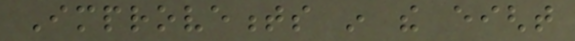Improvements in the eight
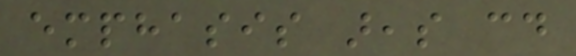emphasis areas could
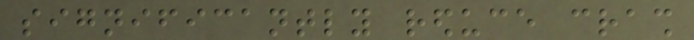significantly reduce crash
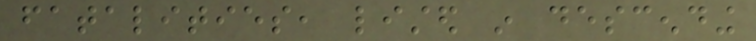fatalities, listed in descending
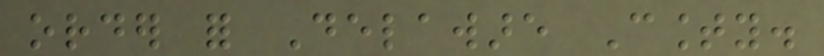order for Delaware County.
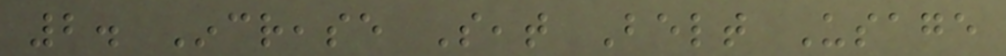2. Increase Seat Belt Usage
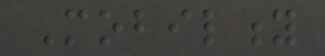Mobility
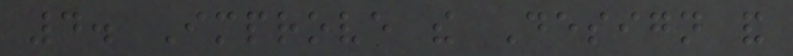4. Improve the Design and
